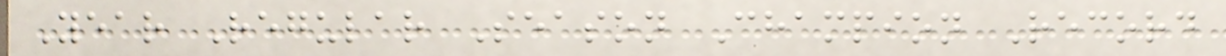Year Regular Season Champion Record
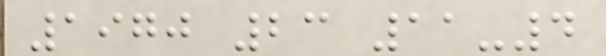1970 23 11-4
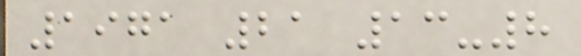1971 21 13-8
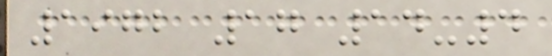1972 17 14-4
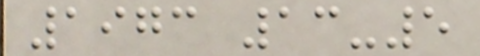1973 13-5
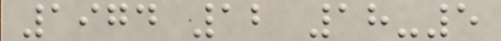1974 12 18-5
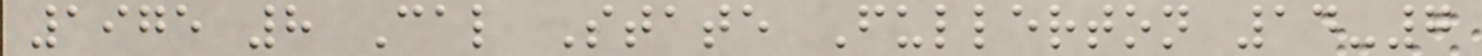1975 8 Cal State Fullerton 14-7
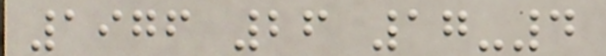1976 26 17-4
